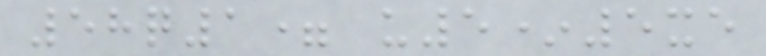58q1= u5*5xe
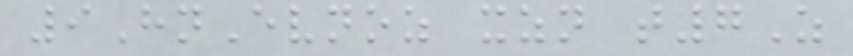9HnEvnoz xzn t7Z
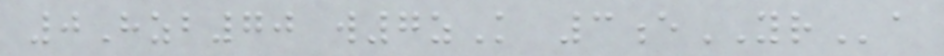0Hzb70 w7zK 3eYRa
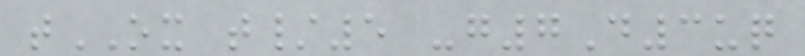tOX t/5 -g7D3uq
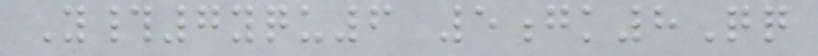Y#7yqu6 5gk8Qq
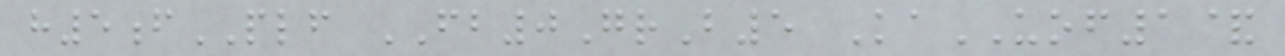h5fPLF FB0GrB5 KaUOF1&
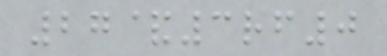27&3rf0
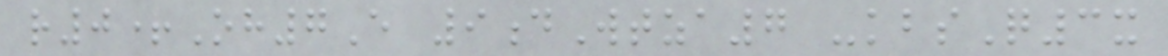r0+Oh7E 9dWtza7 -kbsQ3x
